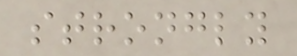strongly
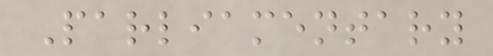Parliamentary
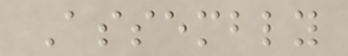Assembly
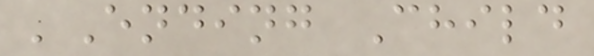'Ending Child
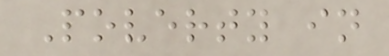Poverty in
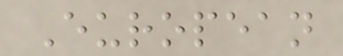European
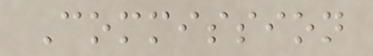Commission
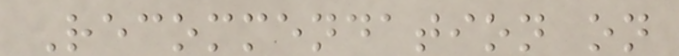Recommendation on
